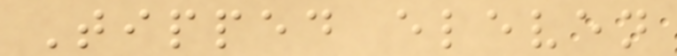Tipped eleven
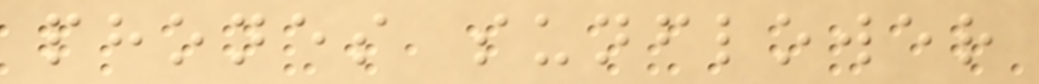phones sunflower
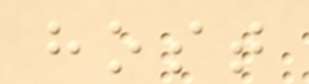host
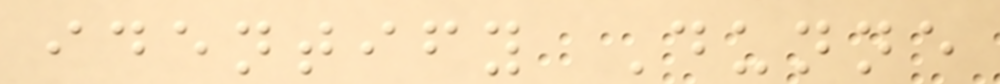identify Dunne
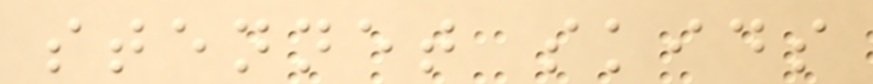stennet skids
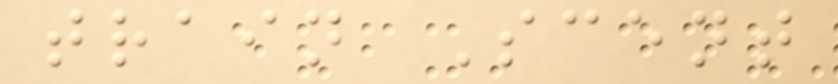train Scent
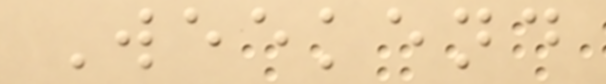Weekend
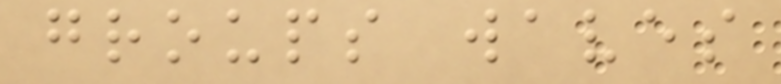groups waves
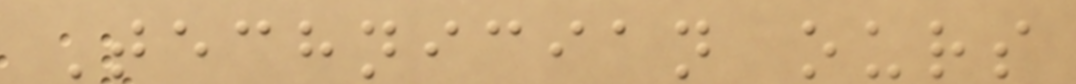Technician ours
